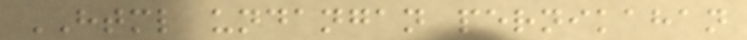HTML undangan pernikahan
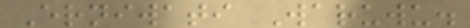Erniwati Waruwu.
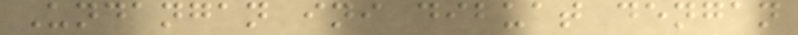Undangan ini dibuat dengan
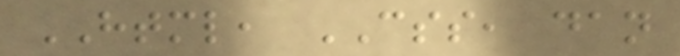HTML, CSS, dan
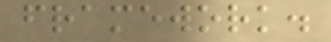framework.
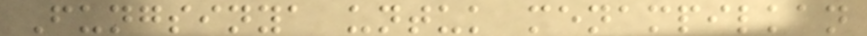Fungsinya untuk menampilkan
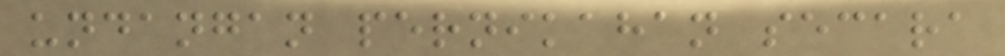undangan pernikahan secara
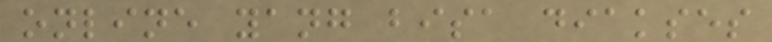online yang bisa diakses
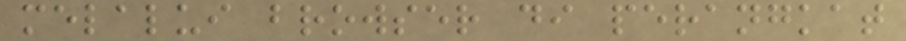melalui browser di perangkat
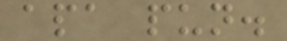apa pun.
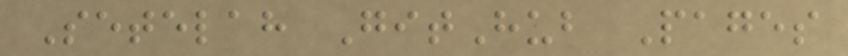Setelah GitHub Pages
